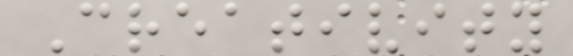Creativity
